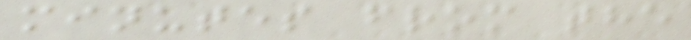minutes from the
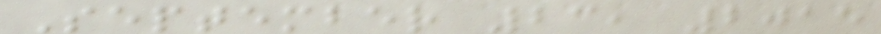September 23, 2015
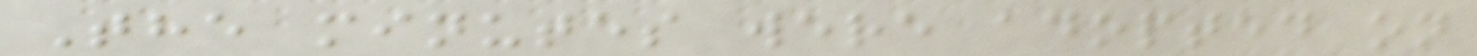The minutes were adopted on
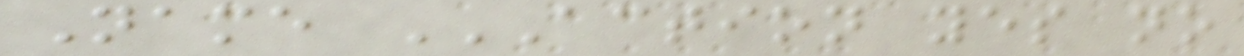Name ACTION YES NO
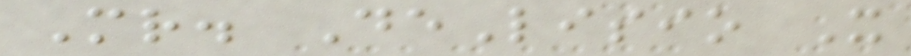Mr. DeLisio X
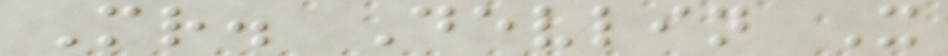Mr. Devlin X
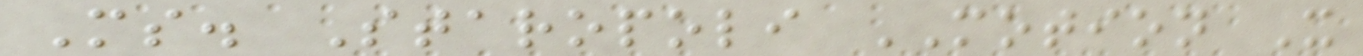Ms. Staropoli MOTION X
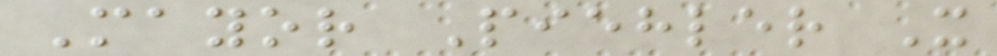Mayor Piehler X
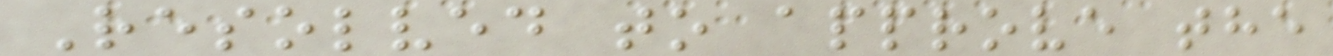Resolved to approve the
